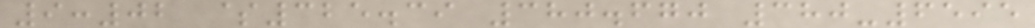9:02 $325.39 380.670 380-6595
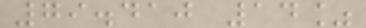79.410 14%
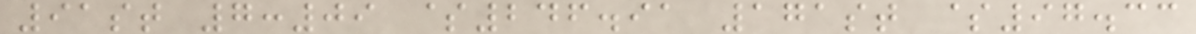91st 7:09 $246.91 171st $97.33
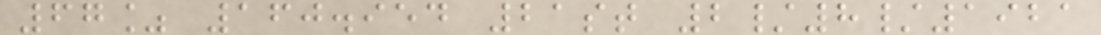67% 160.954 21st 2/8/1921
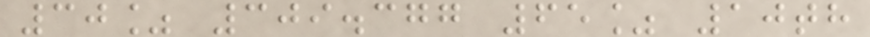30% 309.377 65% 10th
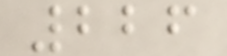226
